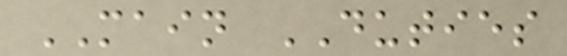MAIN DUTIES
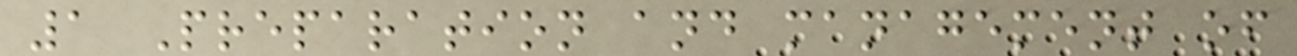1 Preparation and management of
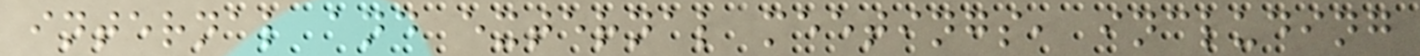internal and external meetings, including
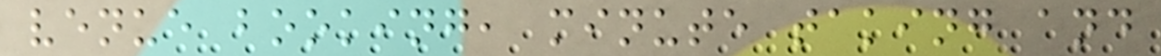venue booking, minute taking and
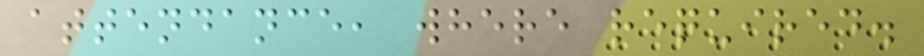attendance, where required.
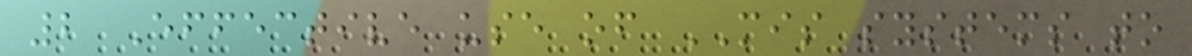2 Effective use of MIS systems to
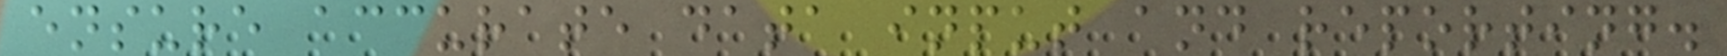ensure accurate data input and reporting.
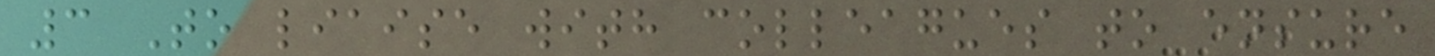3 To liaise with colleagues to ensure
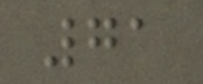71
